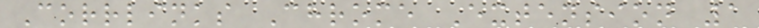Corrlinks Chrome Extension 1
